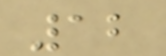12
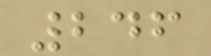246
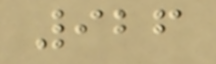926
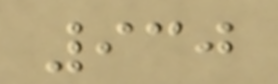930
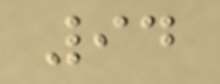94
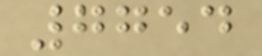7754
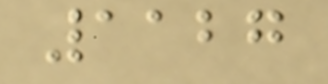1127
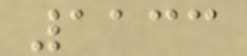1133
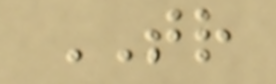TR
